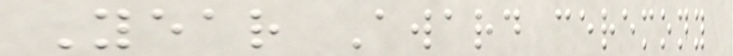Year Award ceremony
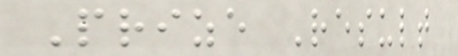Prize Result
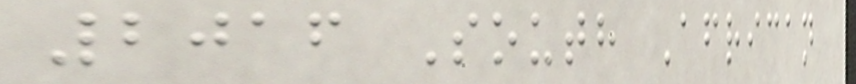2016 South African
